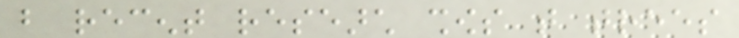but recent research shows that trees
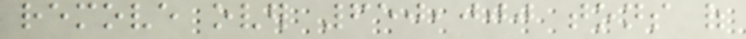remove over 650,000 tons of
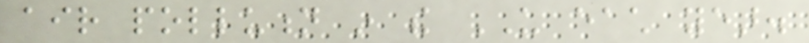air pollution in the US each year.
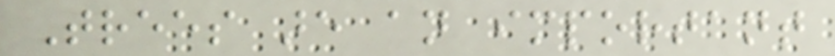Trees are an important
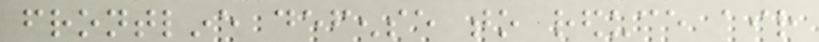frontline defense to reduce air
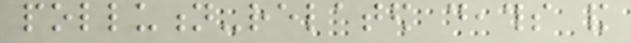pollution-related deaths and
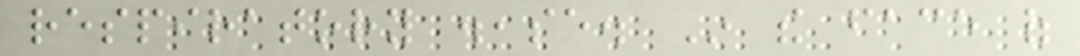respiratory disease. In the face of
